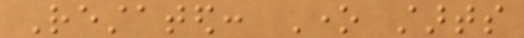Restated: One starts
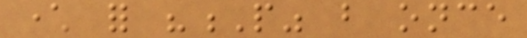character for "P" but once
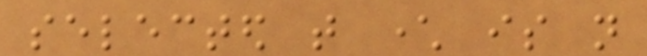selected that character is not
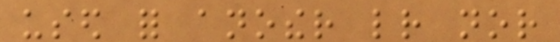used for another letter nor
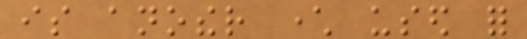is another character used for
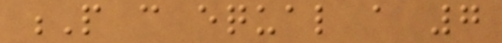P can equal a 7
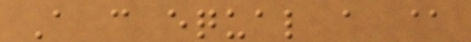A can equal a @
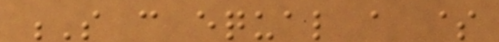S can equal a $
